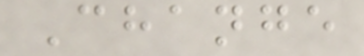Change
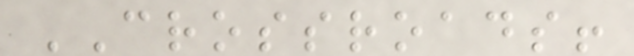CROSSROADS!
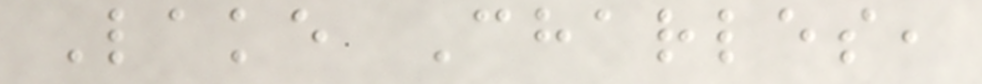Lake Charles,
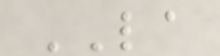LA
